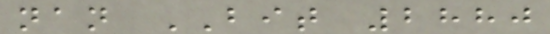nan BIT 2880
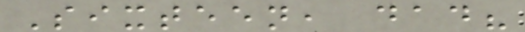Sixteen, dad?
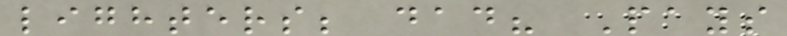lighters; dad? Pays
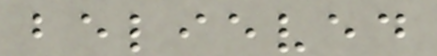believed
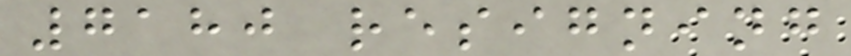7180 resigning
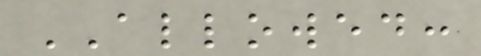ALLOWED:
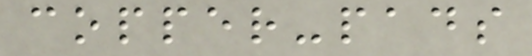copper-pads
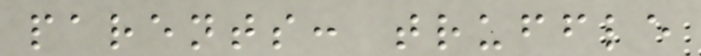parents: truffle
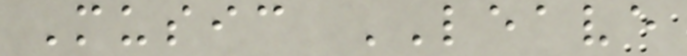Music LEAVE
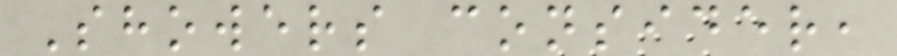Showers consider,
